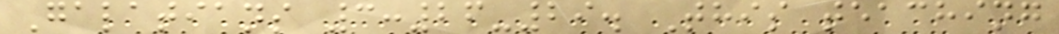Galatians 3:26-29. This teaching
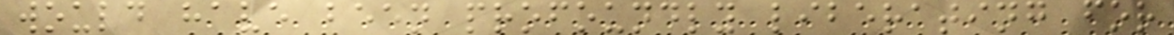would have been profoundly liberating for
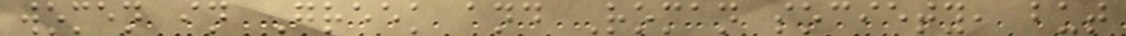women in Greek and Roman society, but
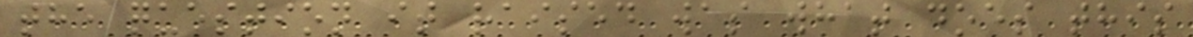the question it raised was what does this
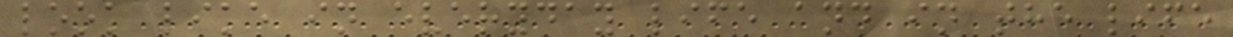look like in everyday life and in the life
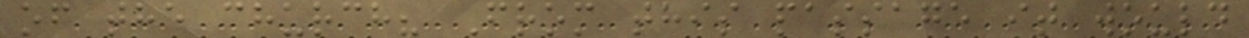of the church? From this passage it would
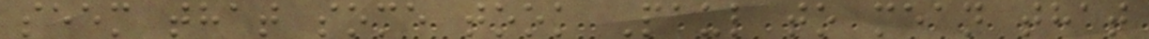seem that some took Paul to mean that
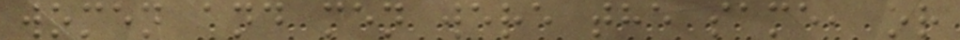women and men were the same, or
